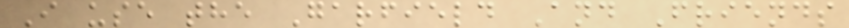I use the Garfield And Friends
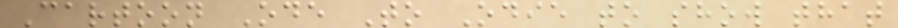Cartoon Ode To Odie to show that
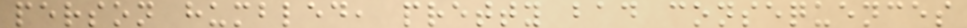person humbled, pretty bad consequences
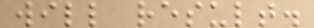will result.
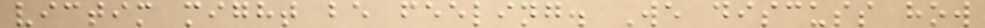victim might be feeling. We discuss how
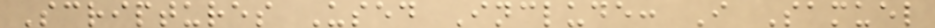Scriptures Used Include: I Samuel
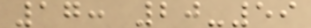17: 20-59
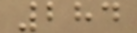284
